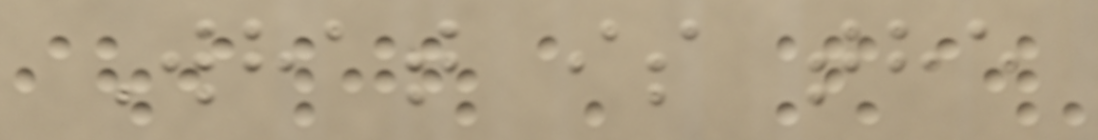What is the
